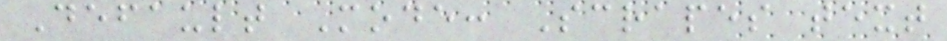Default Mode: Scrapes text
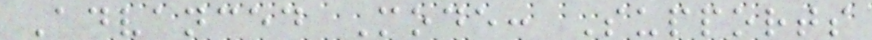Advanced Mode: Supports
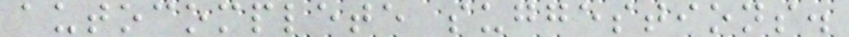autocomplete suggestions.
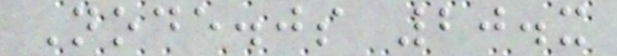Node.js 20.x
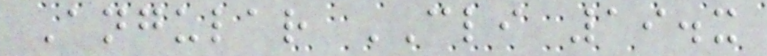Angular CLI 19.x
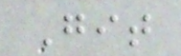Git
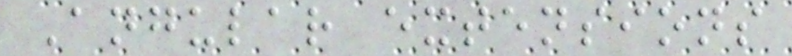Angular extensions
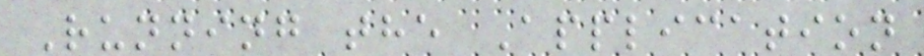Running the Application
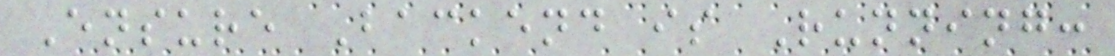Ensure Backend is Running:
